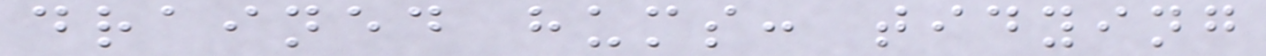drained hums: tidying
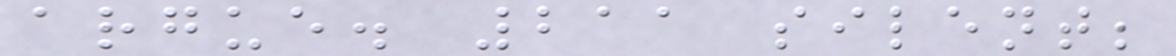argue. 211 silent;
